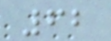62
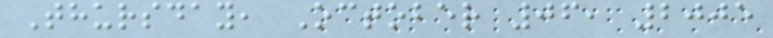Thursday, October 06, 2005
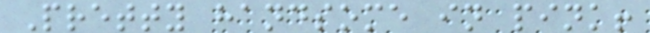Pretty handsome in pink!
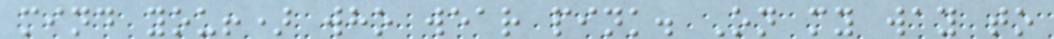mind you!) who wear pink. On my way to
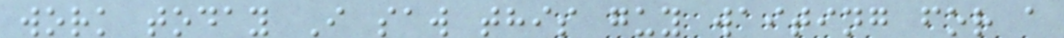work today I saw this guy waiting for a
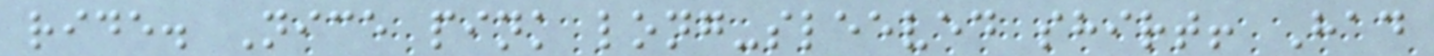ride. Nice pink long-sleeved shirt! Had
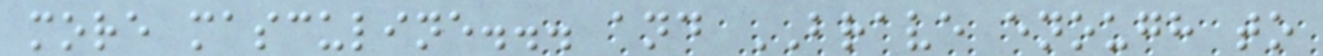more masculine... and BRAVE enough to
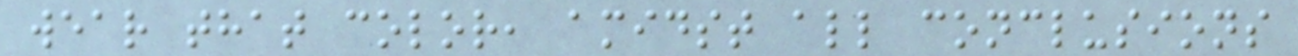wear that color, amidst all conclusions
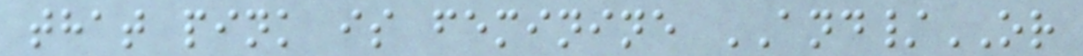that pink is feminine AND/OR
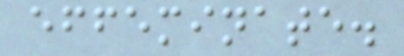effeminate.
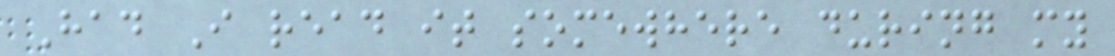Had I read it somewhere during my
